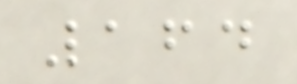164
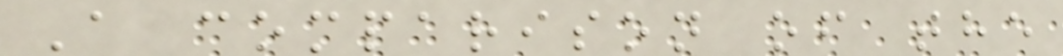A comparison of the
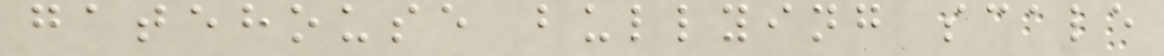gatehouse bullying scale
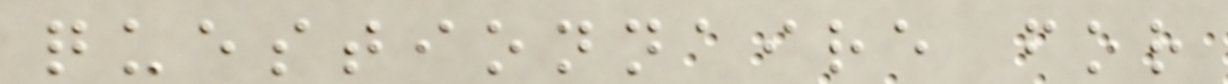questionnaire for
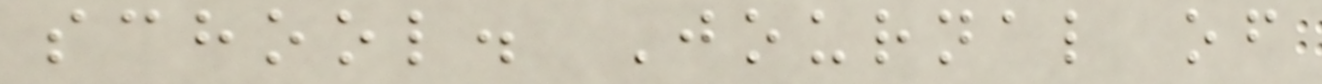school. Journal of
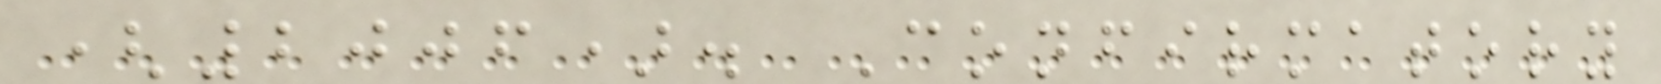(2006). Confirmatory
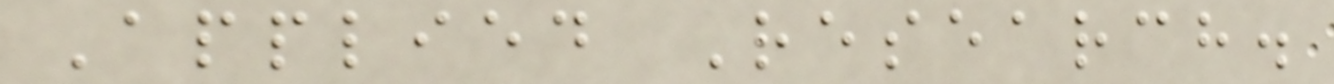Applied Research.
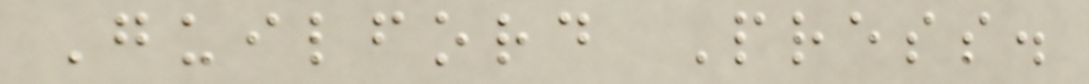Guilford Press.
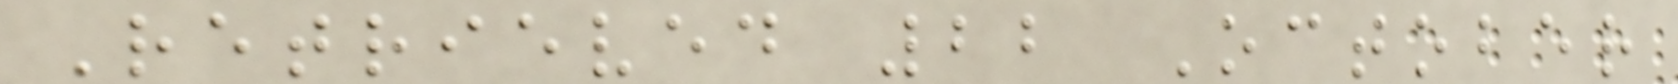Retrieved 22 October
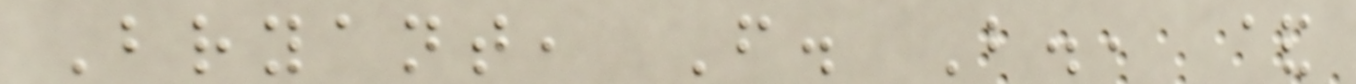Bryant, F. B., &
